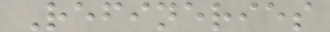Refineries
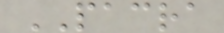PACRA
